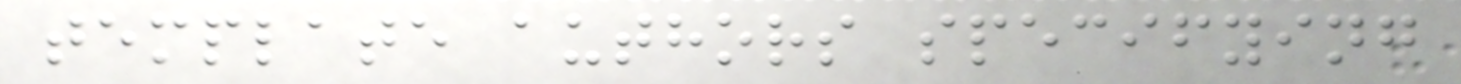template authors specifying
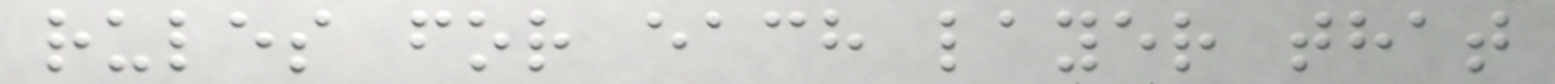rules for each layer that
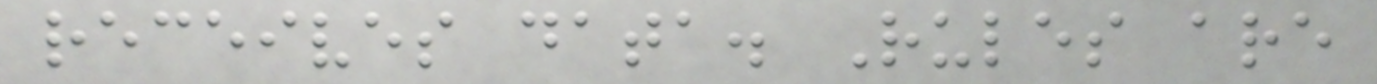receives data. Rules are
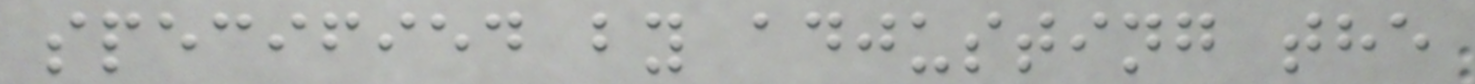specified by adjusting the
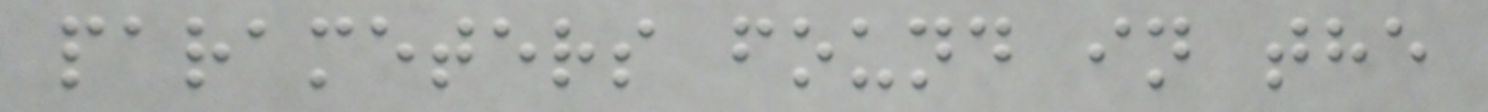parameters found in the
